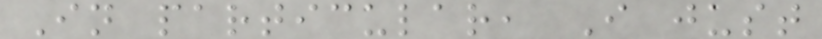In particular, I just
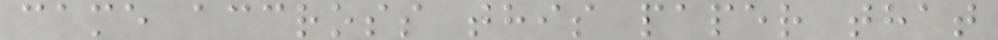came accross this paper that
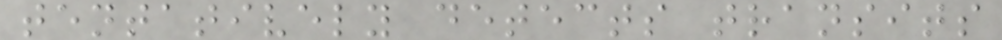tentatively detects transits
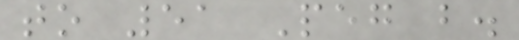to 51 Peg b.
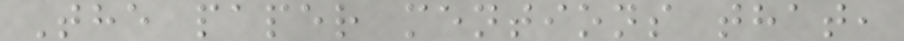The paper mentions that,
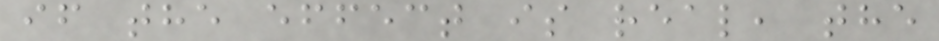if the effect is real, the
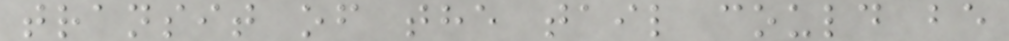transit of the tail could be
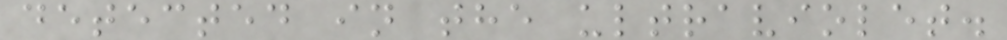detected in the ultraviolet.
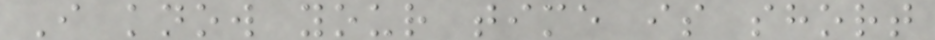I know your time is short
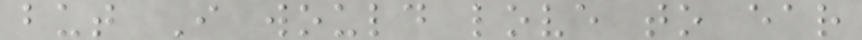but I would love to ear
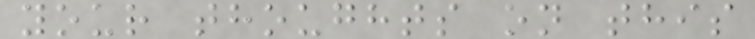your thoughts on this
